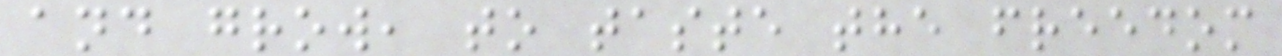and grow, to taste the freedom
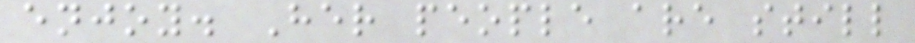enjoy. Her people are still
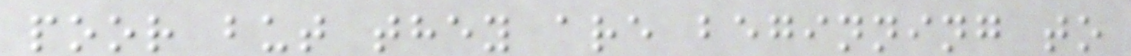poor but they are beginning to
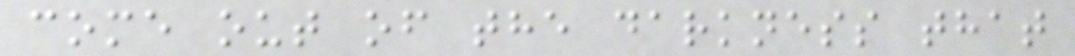come out of the darkness that
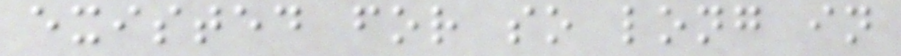existed for so long in
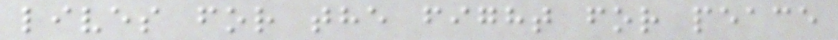lives for the fight for peace
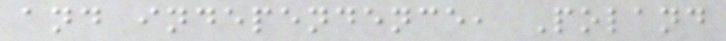and independence, Poland
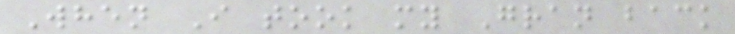When I took my Gran back
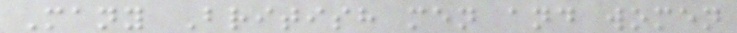Many British men and women
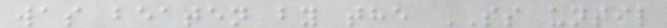was beaten by the SS until
